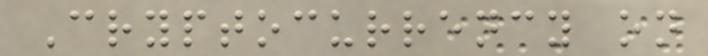Cryptocurrency on
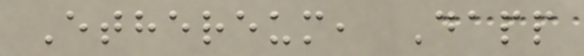Ethereum, Dapp
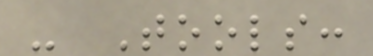- Tools:
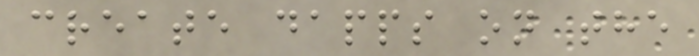create dapps on the
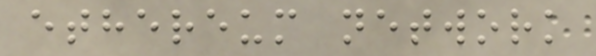ethereum network
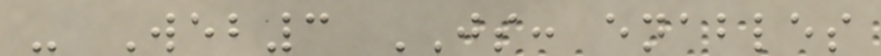- Web3 JS: enables
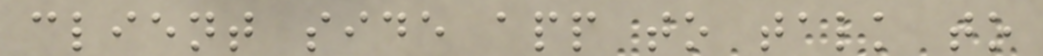client side app to talk to
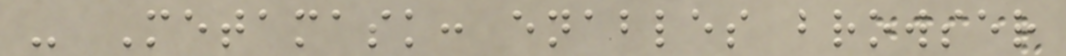- Metamask: enables browser
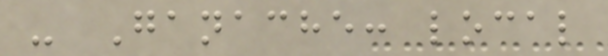- Ganache: local
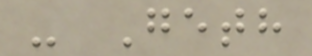- Geth
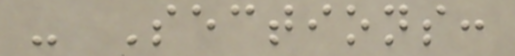- Sections:
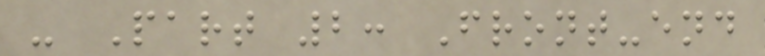- Part 2: Front-end
